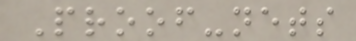Proof-nets
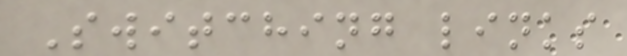Switching links
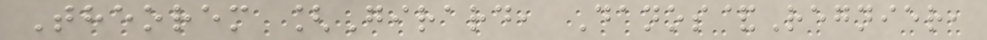Theorem [Girard, Danos&Regnier,
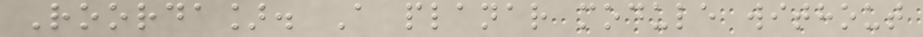Roorda]. A planar module without
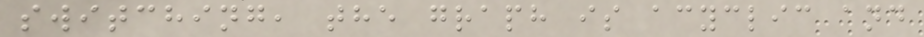switching, the graph is acyclic and
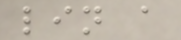lin a
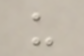u
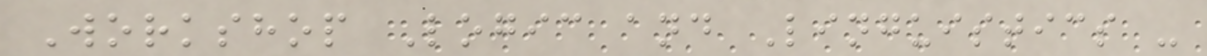Workshop Logic and Linguistics -
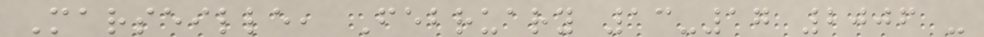Marseille, February 13-17 2006 -
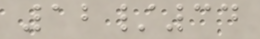12/34
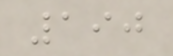190
